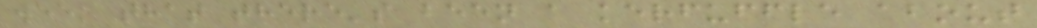week that there's been a kerfuffle about
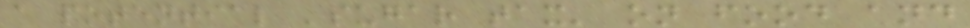a potential 'sugar tax' on food and
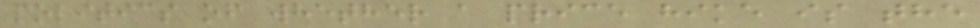politics of whether a price hike is the
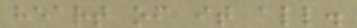heart of it all.
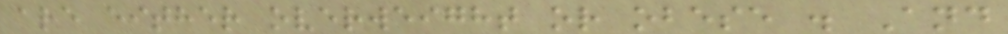are either overweight or obese . And
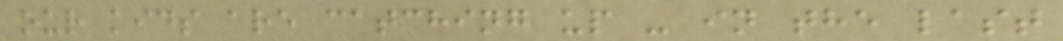our kids are catching up - in the last
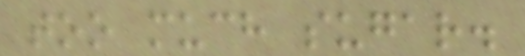too much sugar.
